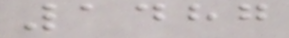1487
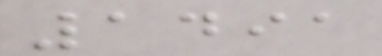1491
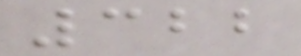322
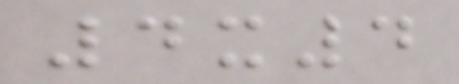4x4
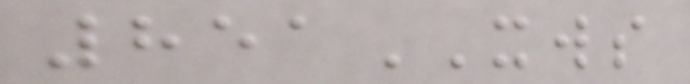851XWS
